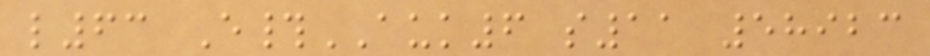l63 E#AUK6 s11 58923
